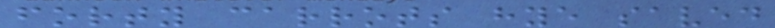forty carrots hye saved
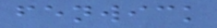fenwick
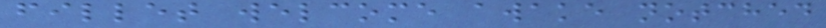fillet welcome awake notched
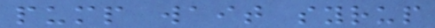pump wait syrup
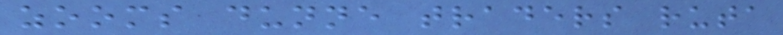zooms dunne traders ruta
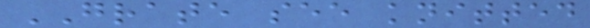GRATE see knitted
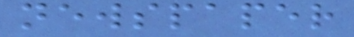newspaper
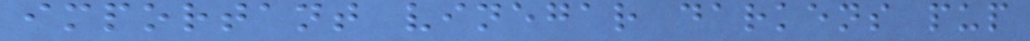important vinegar darkens pup
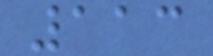113
